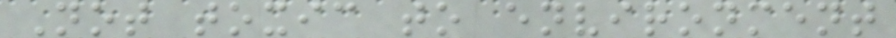Not toxic to environment
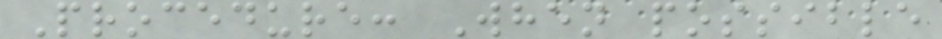Procedure: When possible
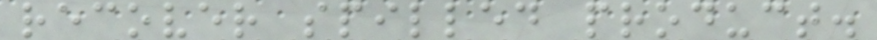recover spilled product.
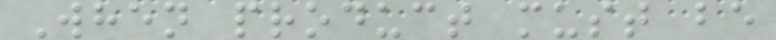When product must be
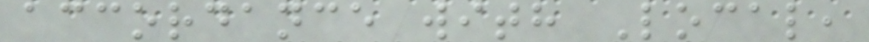accordance with Local,
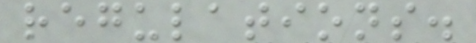regulations.
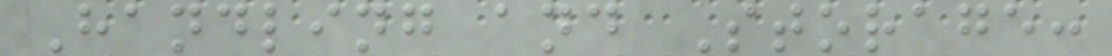Handling and Storage:
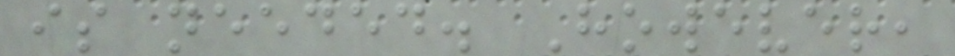is needed. However,
